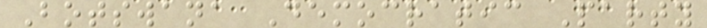Botswana Democratic Party
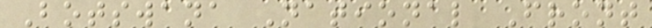Botswana National Front
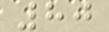80
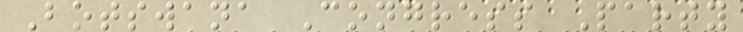Botswana Congress Party
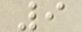9
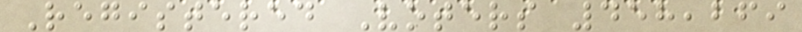Registered Voters 458,269
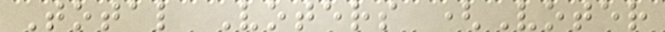Total Voters (Voter
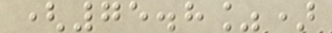(75.8%)
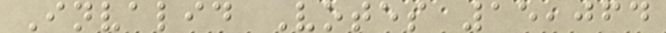Invalid Votes 15,064
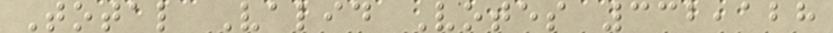Total Valid Votes 332,128
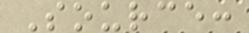Source:
